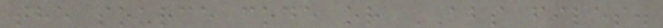the source code or ABS files.
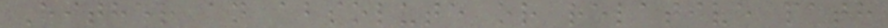Either an absolute or relative path
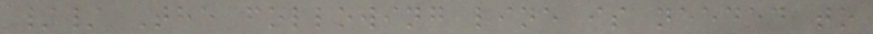// The following line is needed to
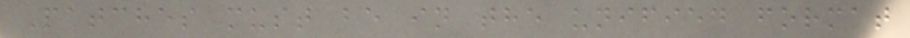Patches must be in the unified format
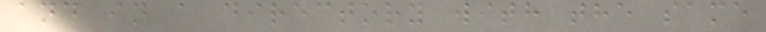and in a directory with the same
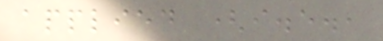applied (i.e.,
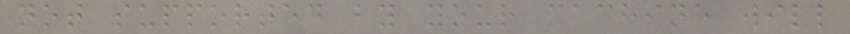not supported by your machine will
